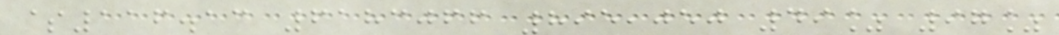$116.13 6183066 895,050 49% 97%
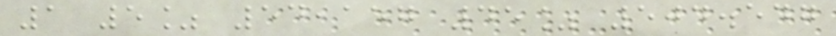1 5% 54,157 45% 504.547
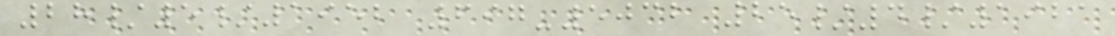28/5/1952 697-5032 25/4/1921
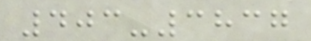403-3837
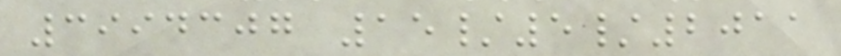3994307 15/5/2011
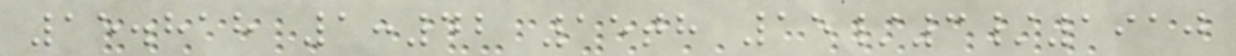15.818 1:42 15th 15/3/1910
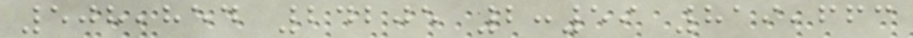508,854 24205 2:59 819,663
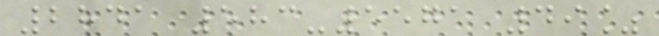2841 583-5571 49%
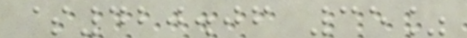$420.06 35%
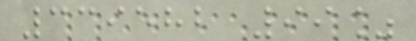339582 99%
